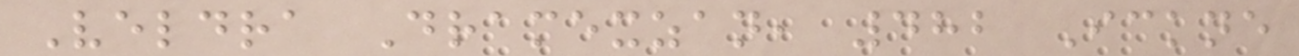Veldra Dramexzan, 482 Ickne
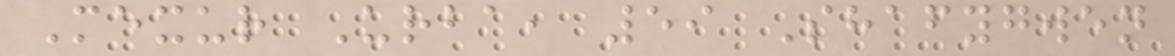Mexur Urba, 59 Shafygwen
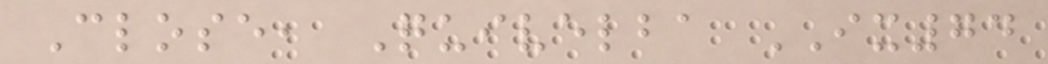Close, Quivelba IX74
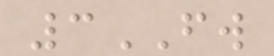3FW
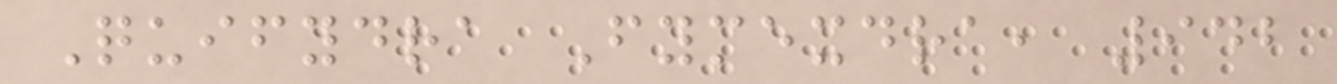Quifydra Fymexdra, 942
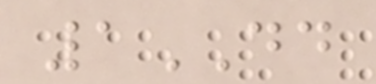1DD
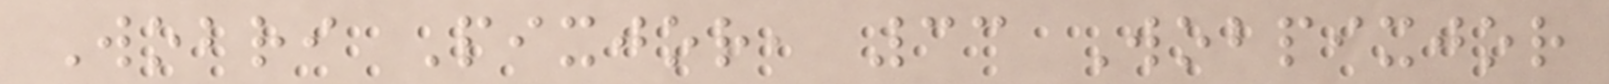Wobri Pixjor, 33 Wobpixjor
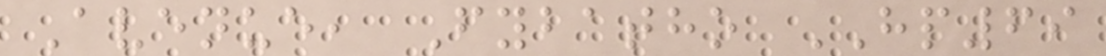Avenue, Fybatho HP69
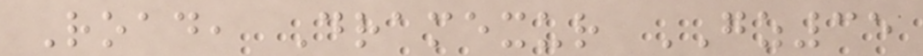Road, Dramexur GZ35
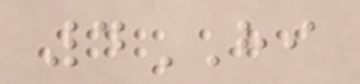4HI
